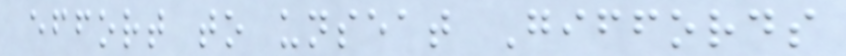effort to unseat Giffords
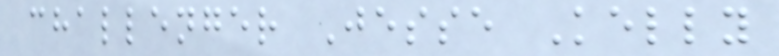challenger Jesse Kelly
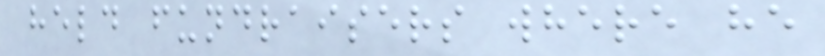held fundraisers where he
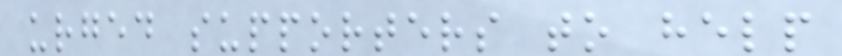urged supporters to help
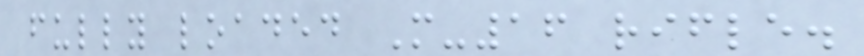fully loaded M-16 rifle.
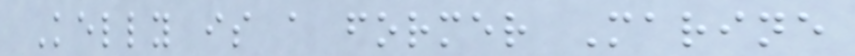Kelly is a former Marine
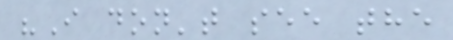"I don't see the
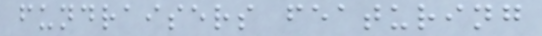fundraisers featuring
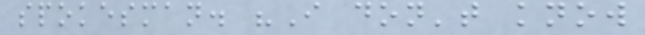spokesman. "I don't know
